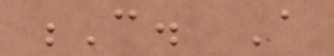C. A
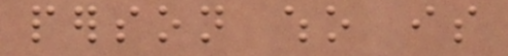person who is
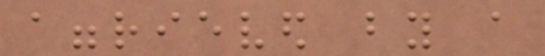aggrieved by a
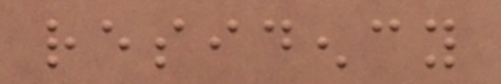residency
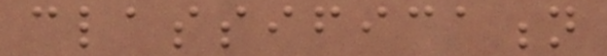classification
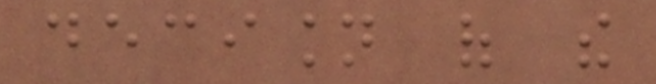decision of the
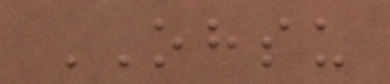OHSU
